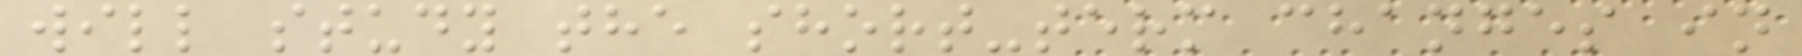will study the short-term changes in
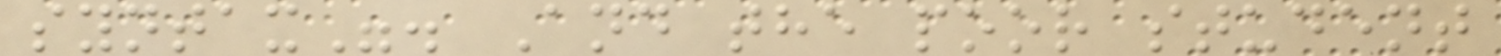syntax". And the poor student
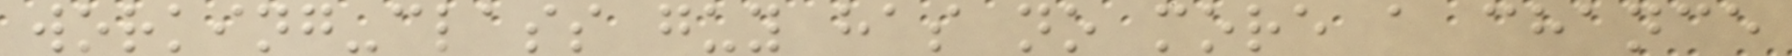working-class guy has no more a chance
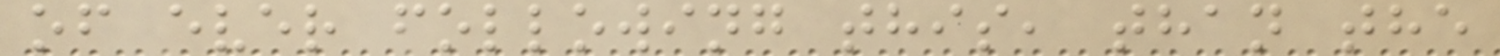of ever following this, than the
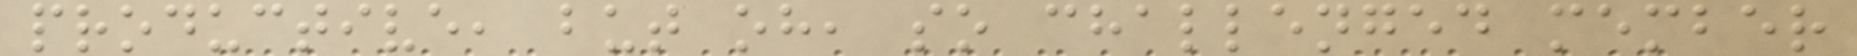productive, but oh, so challenged member
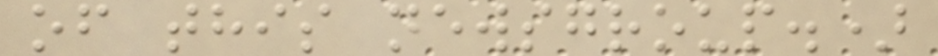of this newsgroup.)
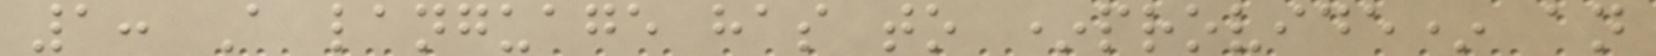1: A language has to *provide* an
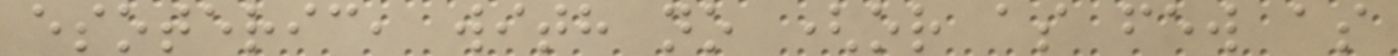esoteric, with no (or as few as
